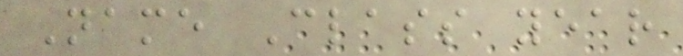Name Class year
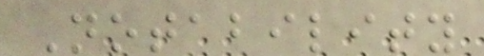Notability
